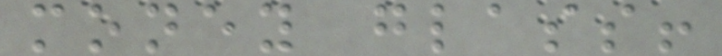money glass!
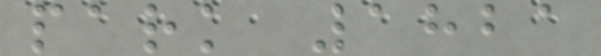park 1821
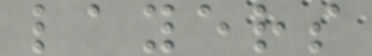layers
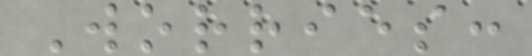Worries:
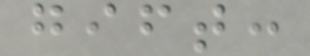gift:
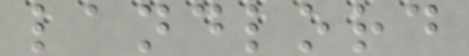landlord
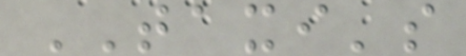TAXI's
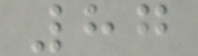87
